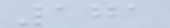171
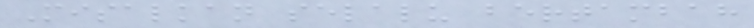Misalkan selalu bertambah
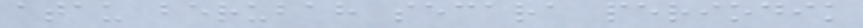atau berubah secara periodik
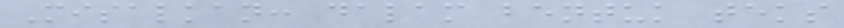Misalkan: dalam bentuk teks
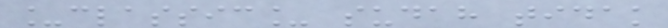_classic_ sudah tidak
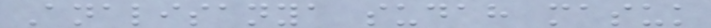Analisanya sudah masuk
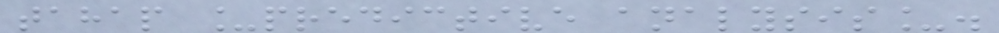tahap _predictive analysis_.
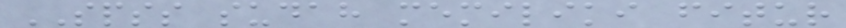SPSS sudah memiliki fitur
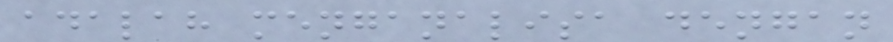adalah menganalisa dengan
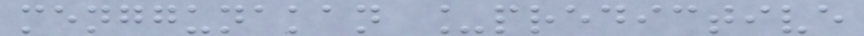menggunakan _predictive
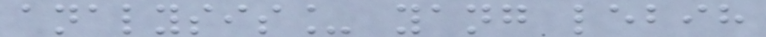analysis_ yang lebih
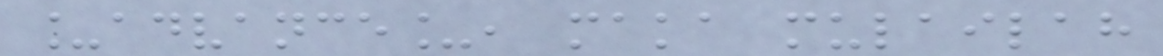_advance_, maka mulailah
